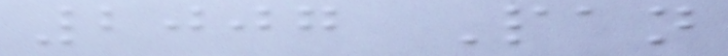2007 Pan
